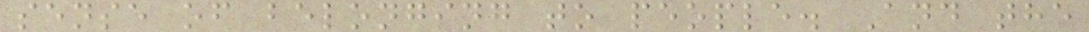sense of belonging to people. And the
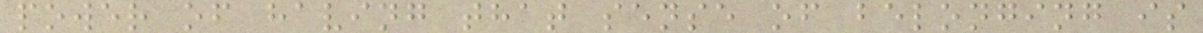power of having that sense of belonging is
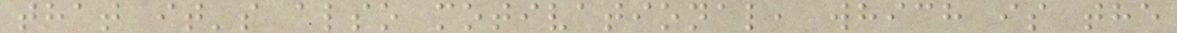that it's also motivational, which is the
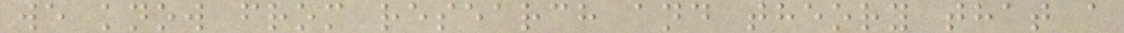we know from research and theory that a
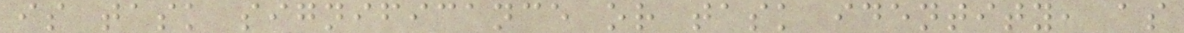is task significance or task identity, as
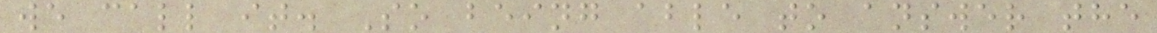we call it. So being able to answer the
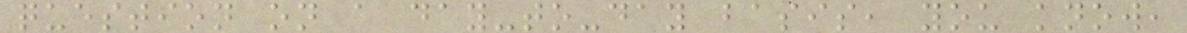question on a day-to-day basis, you know,
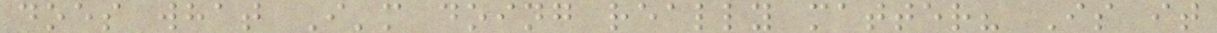does what I'm doing really matter? Is it
